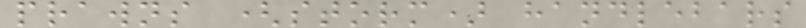prawns (storm) handlebars
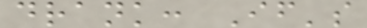drank: If's
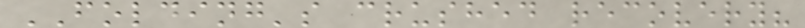FOLDING's crushed recovery?
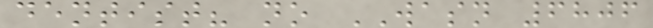dentist? no WASN 6806
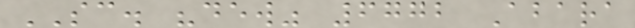SC. "dew" 6772 Abara
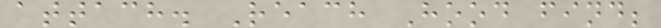attach. Reach Hood find;
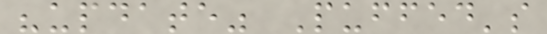"update" Puffed's
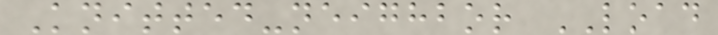Knitted-neighbor LOAD
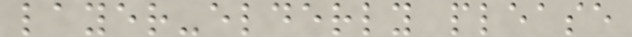layer-elderly please
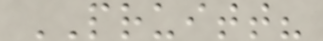PRUITT?
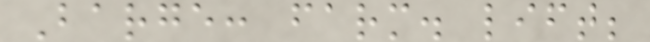Barge: farm. lift;
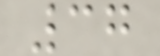37
